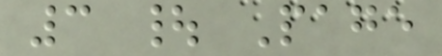3 | Page
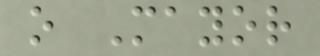o Mayor
